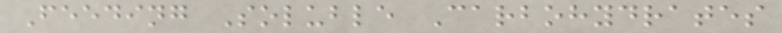Feeding Soluble Carbohydrates
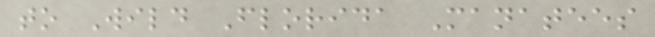to Wild Florida Manatees
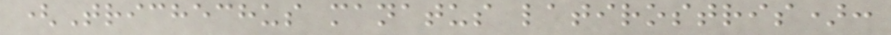(Trichechus manatus latirostris):
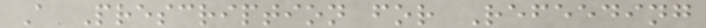A Prescription for Refeeding
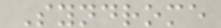Syndrome
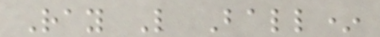Ray L Ball*
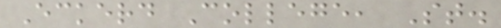Eckerd College, St.
